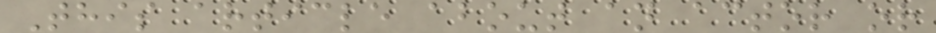This article about an actor or
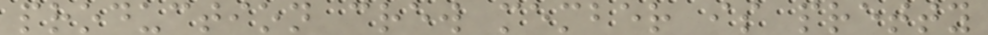production crew member is pretty
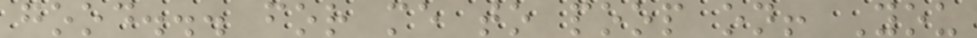good... for me to poop on! You
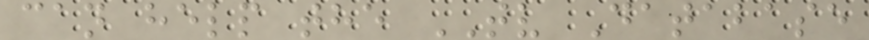can help the TV Database
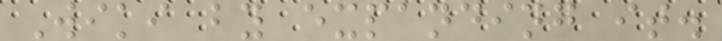Wiki by expanding it.
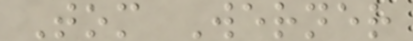Tom Werner
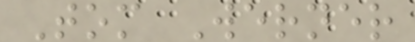Tom Werner
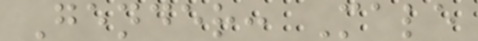Gender: Male
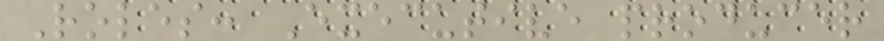Roles: Executive producer
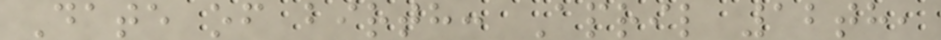Date of birth: April 12th,
